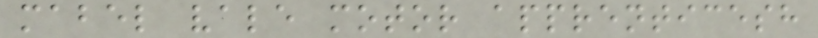mabel vale motor apprenticesh
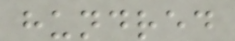hundred
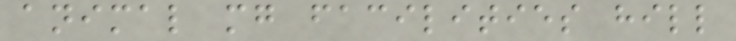animal mg facilities hill
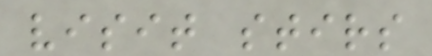visit stirs
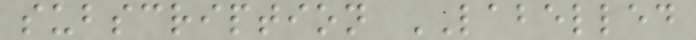subscription LABELLED
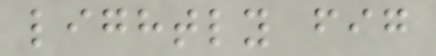lightly fig
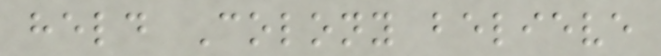held Colony believe
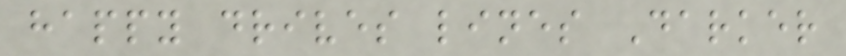happy drives lines Darker
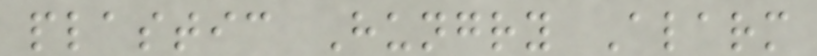plastic Hungry Alarm
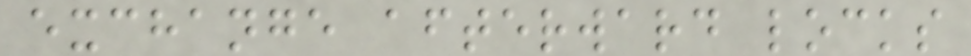exchange afterward locks
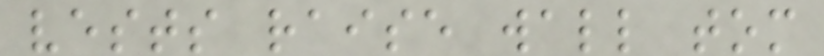vests raise wall tom
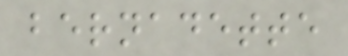bernadette
